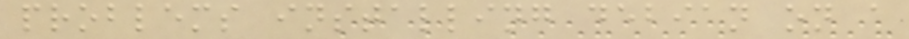problems installing debian on a
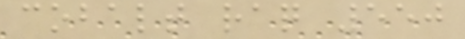cobalt raq 550
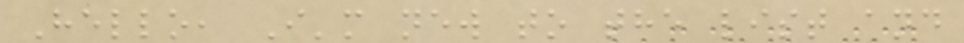Hello, I'm new to the list and
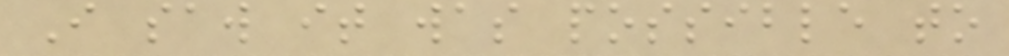I saw it was possible to
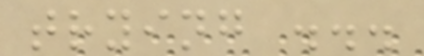trying ...
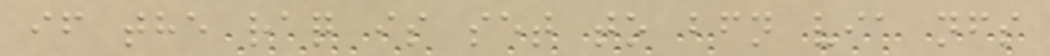if the raq is set to bfn via nfs
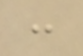:
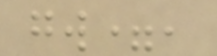gw=,
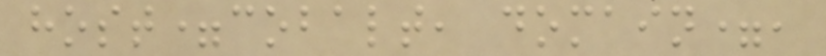host=cobalt, domain=,
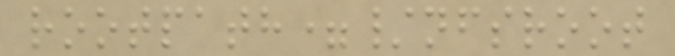rootpath=/nfsroot
